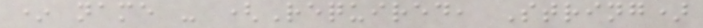* name - (Required, String)
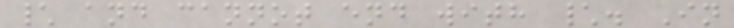\ and cannot end with \. In
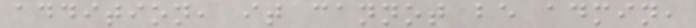addition, it cannot be admin,
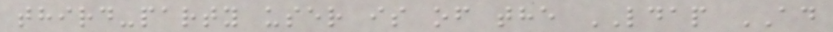third-party user is of the LDAP AD
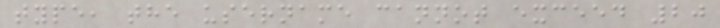type, the username cannot exceed 20
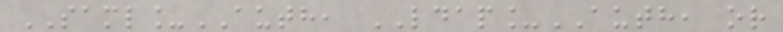SAML_AUTH, LDAP_AUTH, or
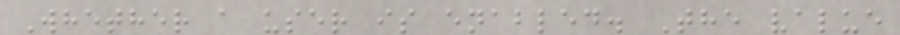Whether a user is enabled. The value
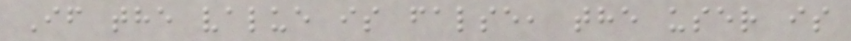If the value is false, the user is
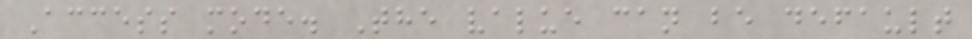Access mode. The value can be default
